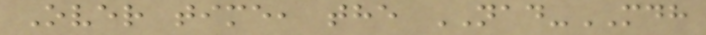Over time, the NAD-MDH
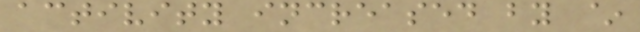activity increased by ~
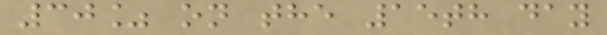30% on the 15th day
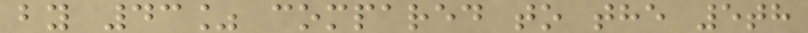by 43% compared to the 5th
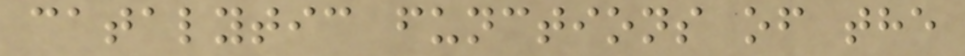catalytic functions of the
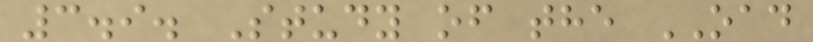3.9. Study of the OAD
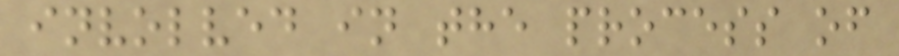involved in the process of
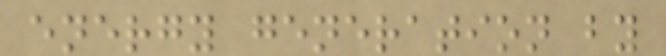energy generation by
